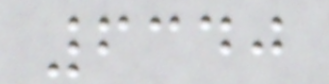6340
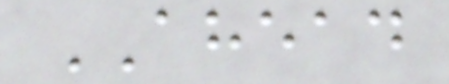AHEAD
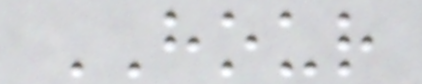HOUR
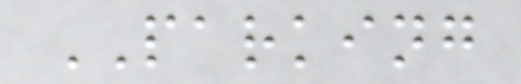PARKING
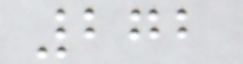272
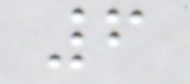6
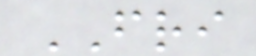FRI
